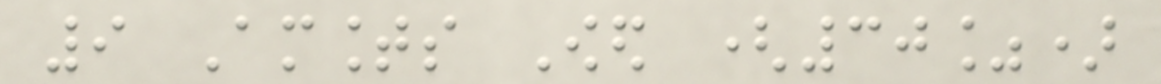9 Amounts Owed (30%)
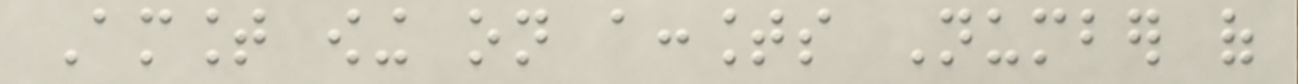Amount owing on accounts Number of
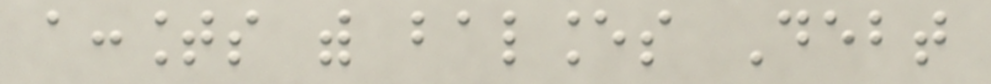accounts with balances Debt
